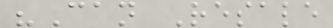"Can Resale
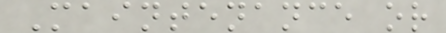Maintenance or
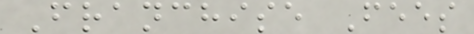Franchise Fees
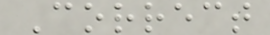Correct
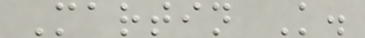Martin K.
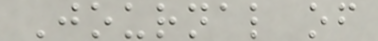Journal of
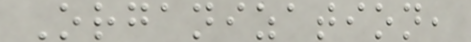Organization,
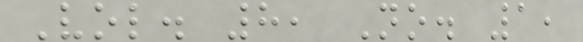Vol. 8, No. 1,
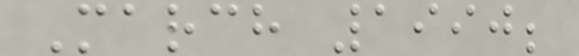March 1990;
